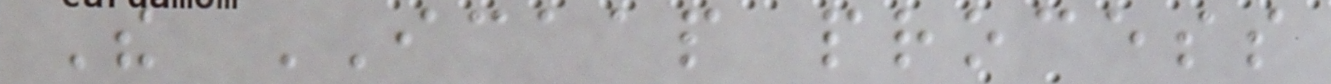The ICAAP process
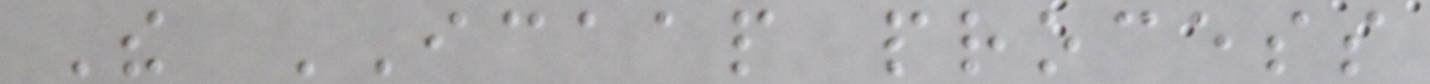The ICAAP process
